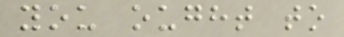you ought to
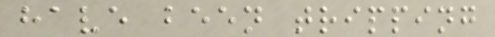have been tripping
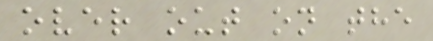over out on the
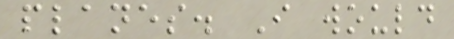planes. I would
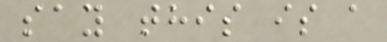say this is a
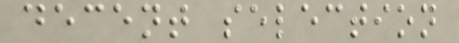decent selection
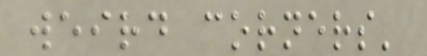weird corners'
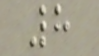8
